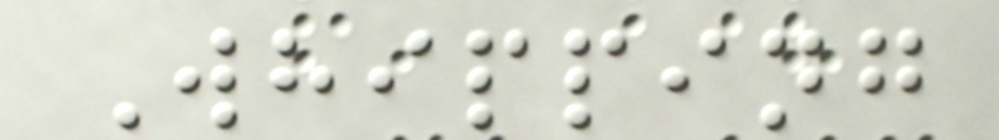Whipping
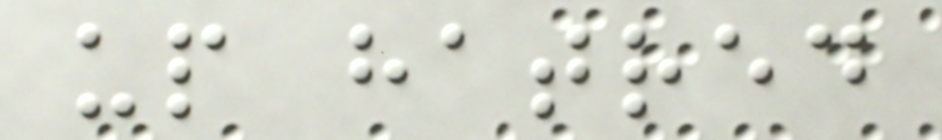up hatred
